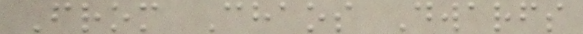From Chaos Dwarfs
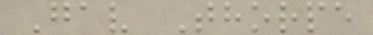Gav Thorpe
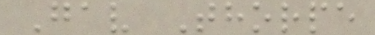Gav Thorpe
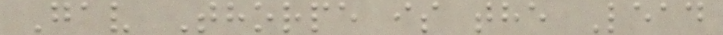Gav Thorpe is the Lead
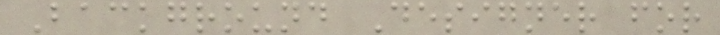Background Designer for
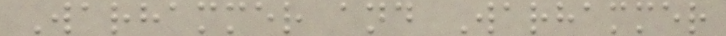Warhammer and Warhammer
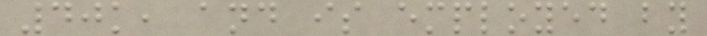40k, and is employed by
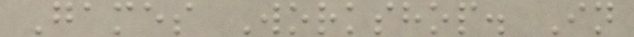Games Workshop. In
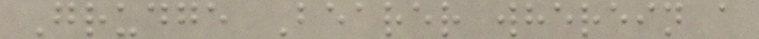Grudge Bearer wherein a
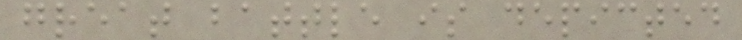great battle is depicted
